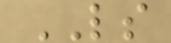LS
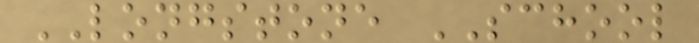LONGSTONE SCHOOL
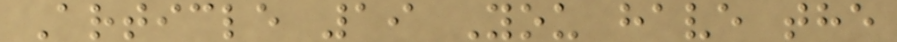Article 19 You have the
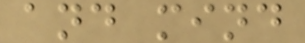and mind
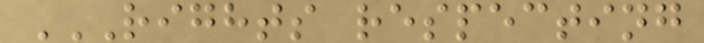RIGHTS RESPECTING
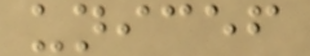unicef
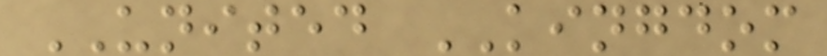UNITED KINGDOM
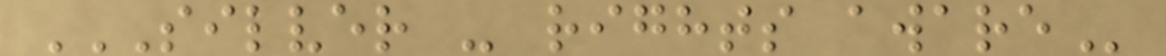SILVER - RIGHTS AWARE
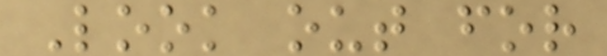Look out for
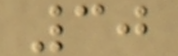30
